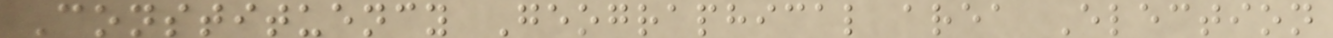Constituency Geographical area Election
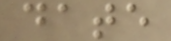date
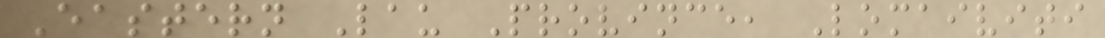Eastern Lau Province, Lomaiviti
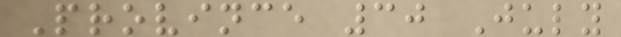Province 30 July
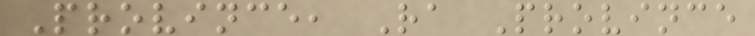Province, Ra Province
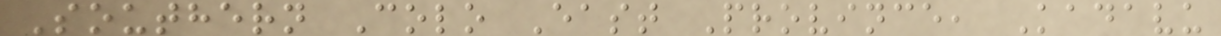Southern Colo East Province, Kadavu
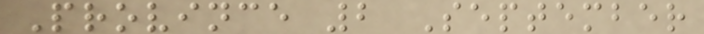Province 2 September
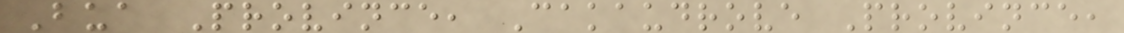Bua Province, Cakaudrove Province,
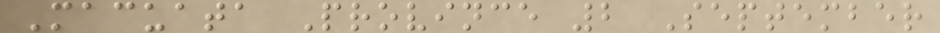Macuata Province 2 September
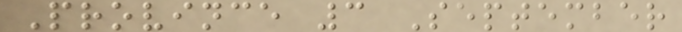Province 3 September
